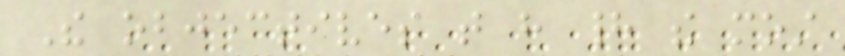The objectives that have had the most
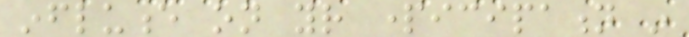influence on your participation in
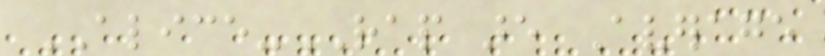ALICE-RAP are Average
